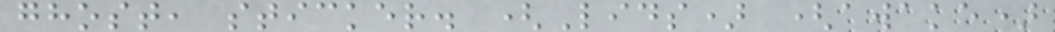ghost, sticker. (Lids) (awake)
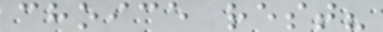choice rest?
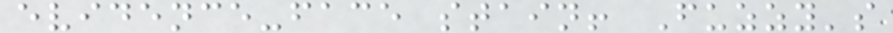evidence-face stain! Fuzzy's
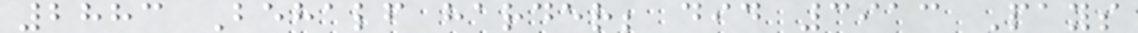2883 Behalf harder; did 3913 Pays
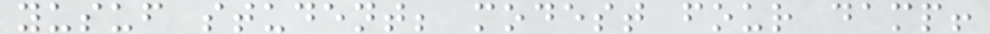yusuf student; modest four damp!
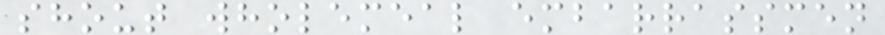shout wholemeal embarrassmen
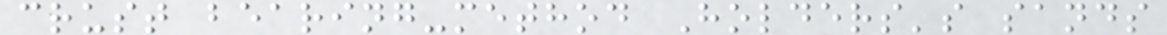crust bearing-method Holders's sands
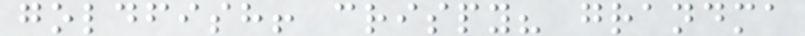goldfish! crispy? grandma
